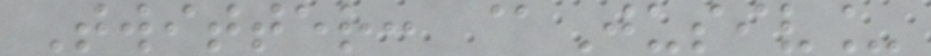Twitter: @Jusiv_
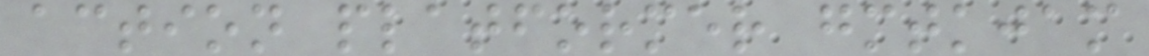action platformer gmtkjam
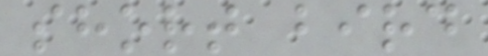short bird
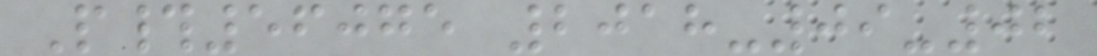P#56075 2018-09-02
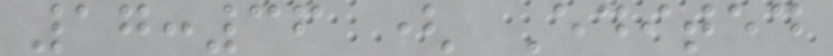17:36 ( Edited
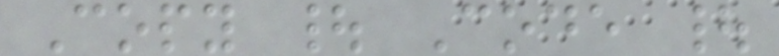Copy | Code |
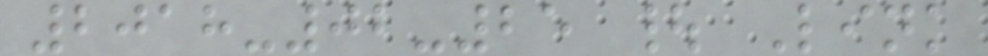2018-02-25 | Link
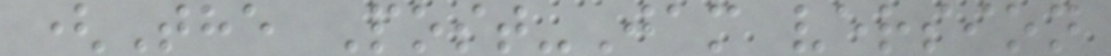(The Post-Jam version
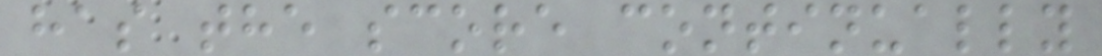has the score continually
